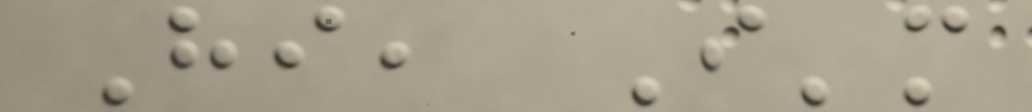Hi, I'm
